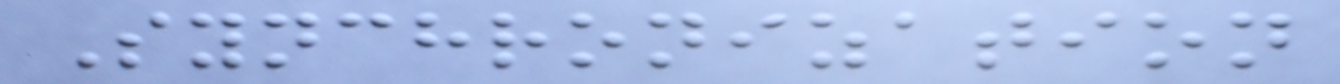Synchronization
